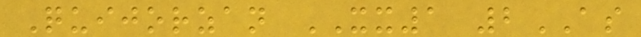Quijorzan XX1 2AS
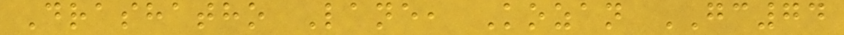Drashatho Lane, Kozan GC74
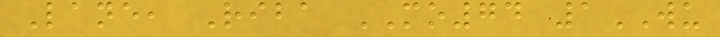Lane, Riba MO74 1WU
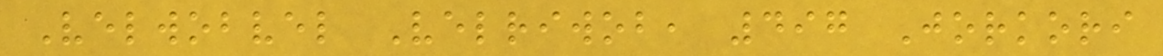Velwobvel Velriwob, 497 Jorkori
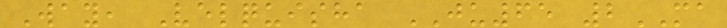Way, Velquisha JU65 2MA
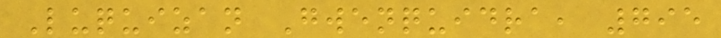Luquizan Gwenquidra, 795
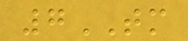7TM
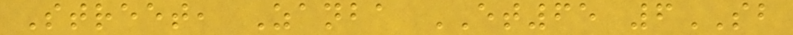Street, Zanba ET65 6SB
